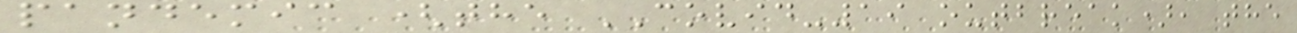pandemic (the COVID-19 outbreak), the
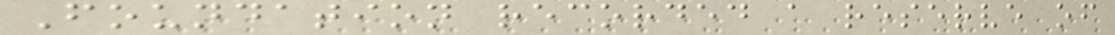Foundation recorded a reserve of
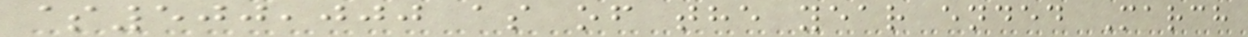$500,000 as of the year ended March
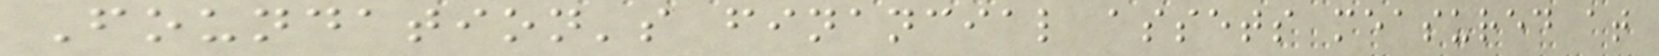Foundation's financial assets measured at
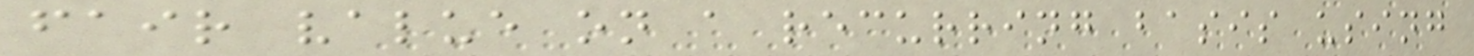fair value on a recurring basis using
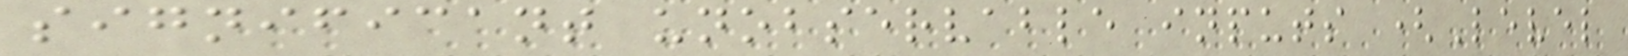significant unobservable inputs (Level
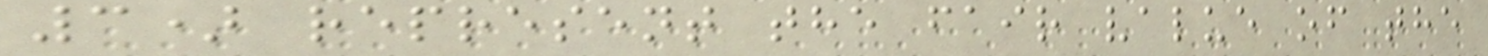3) represent the fair value of the
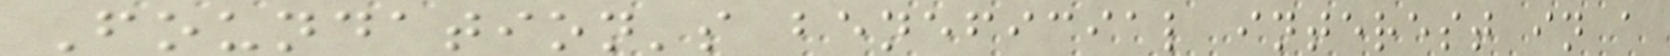Foundation's beneficial interest in a
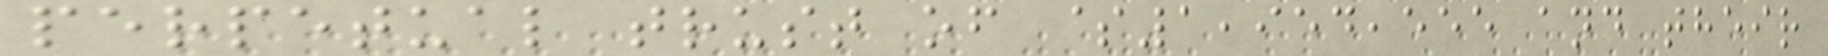perpetual trust of $1,954,555 and their
